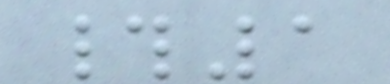#1
